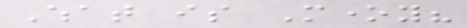What is Money?
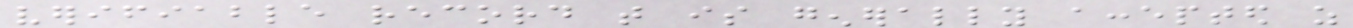verifiable record that is generally accepted as
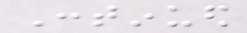Continued
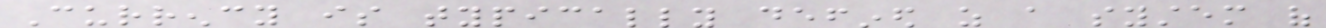Currency is typically defined as a system of
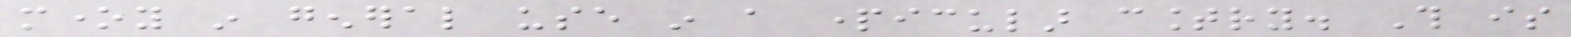money in general use in a particular country. This is
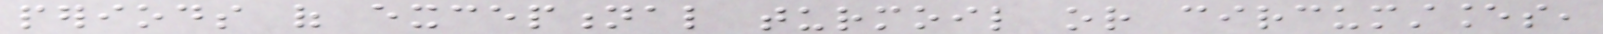periods of exceptional turmoil or circumstances,
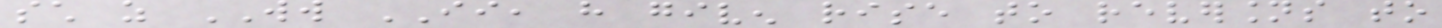such as WW II, have given rise to reversions to
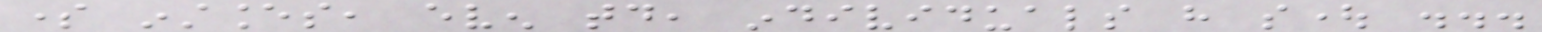some instances, even today, individuals have sought ...
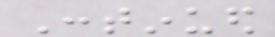Continued
